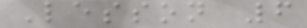Lesson 6
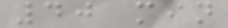40 min
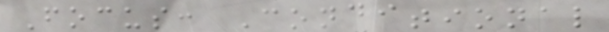Focus: Conditional
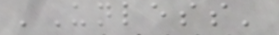'Unless'
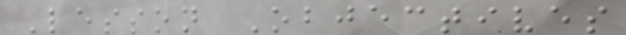Lesson Objectives
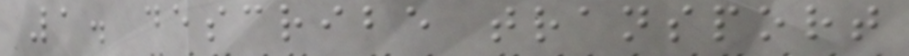1. describe transport
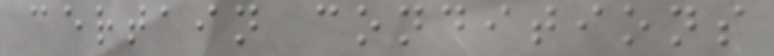certain conditions
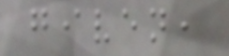given,
